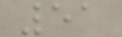51
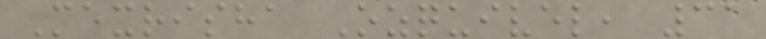Mexrisha Ozquivel, 31
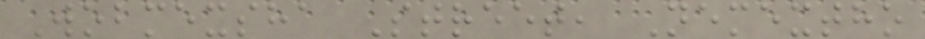Wobmexsha Street, Nemextho
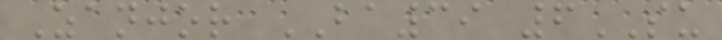Zanjor BA39 6SU
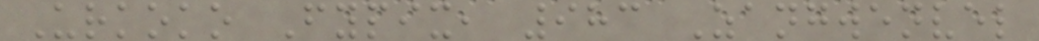Urkoko Fypix, 983 Zangwenvel
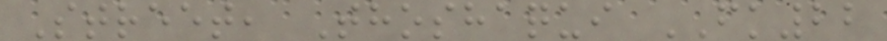Street, Thoshaqui FK22
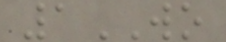1WO
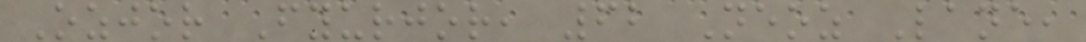Ozjor Fyurjor, 62 Neoz Lane,
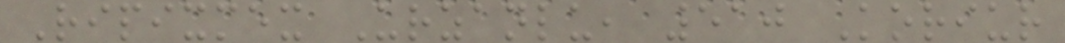Ripixmex Urzanlu, 510 Koriur
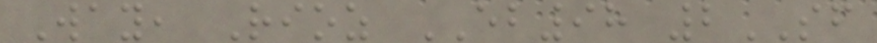Way, Rioz EB98 2SF
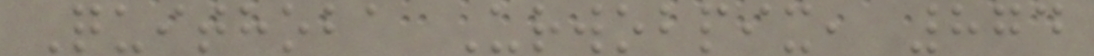Quithoba Urwobpix, 874
